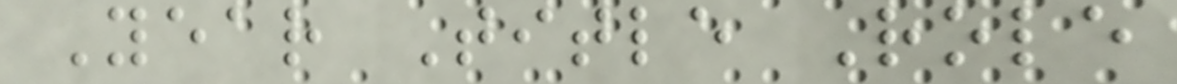Year Title Role
